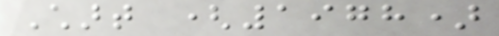Chart (1978)
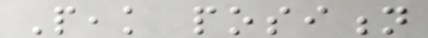Peak position
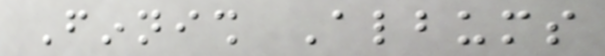Finnish Albums
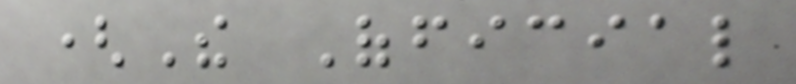(The Official
